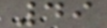49
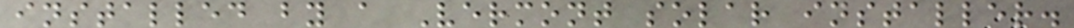installed by a Vermont solar installer.
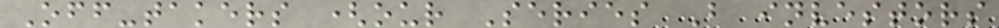Off-takers (our Series B investors
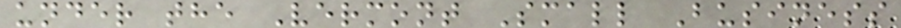under the Vermont Small Business
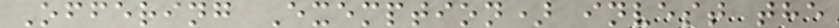Offering Exemption) invest the
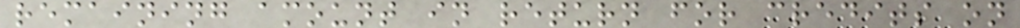remaining amount in return for credits on
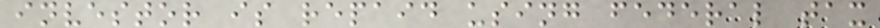investor is repaid using federal tax
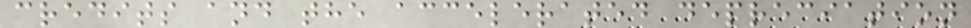credits and the accelerated depreciation
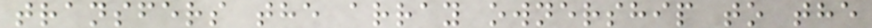transfers the array ownership to the
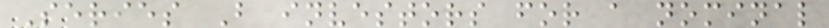Series B investors for a nominal
